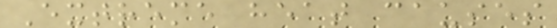Extreme heat causes
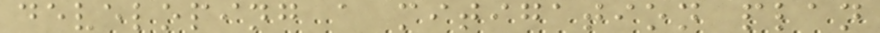developing a mitigation plan
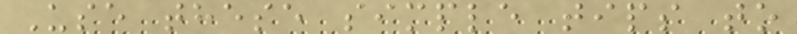Use these simple tips to
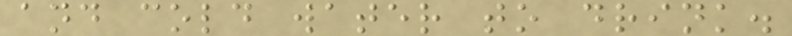and cold water to drink.
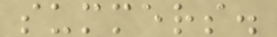summers.
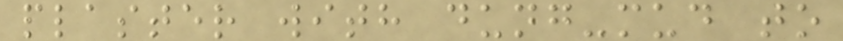plaster with dung-mud to
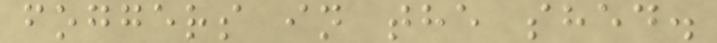foggers in the shed.
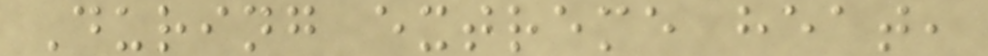During extreme heat,
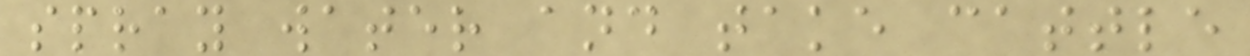spray water and take cattle
